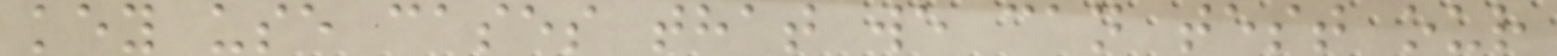key use cases that we can test our
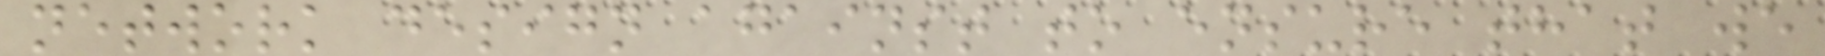network design against to ensure that we
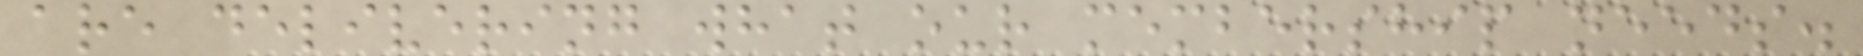are delivering what our membership needs.
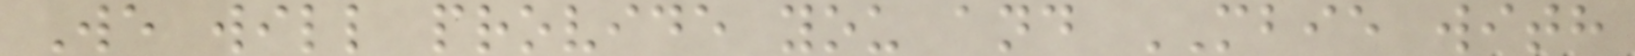We will provide you and MBIE with
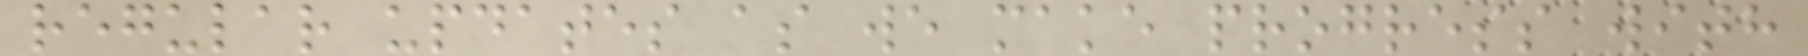regular updates as we make progress with
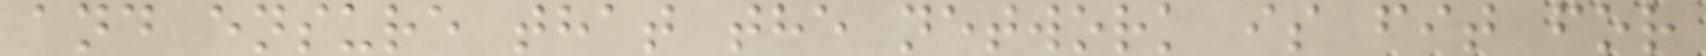and ensure that the network is fit for
